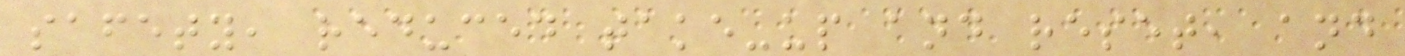safety, reduced take-up and reset, and
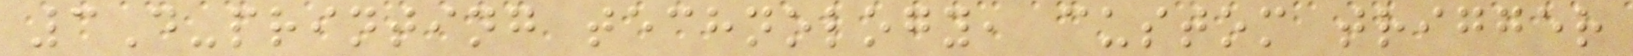3D-printing technology, custom trigger
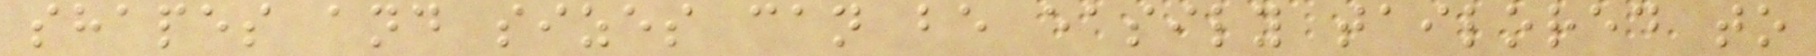shapes and sizes can be easily tailored to
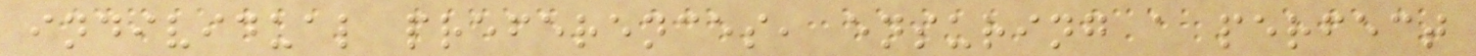individual preferences, ensuring a perfect
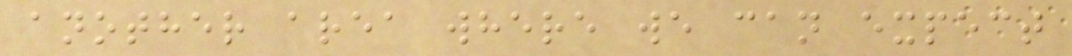another area where we can expect
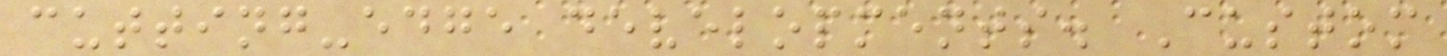cutting-edge developments. Custom
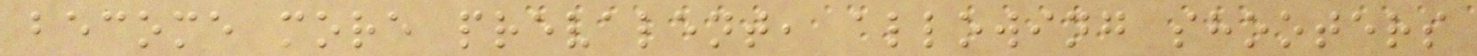become more prevalent, allowing shooters
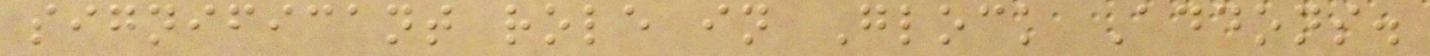significant role in Glock Addons.
